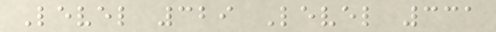Level 329 Level 331
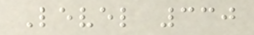Level 330
